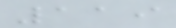119
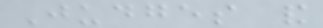Judges and
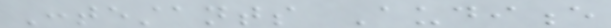Contestants Audience
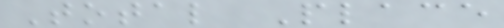Total Place
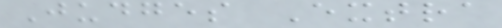Judges Extra
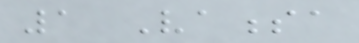1 Vanessa
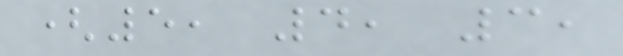(5, 4, 3,
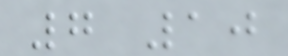7 10
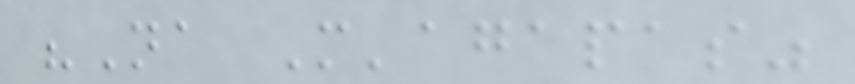"Na M'agapas"
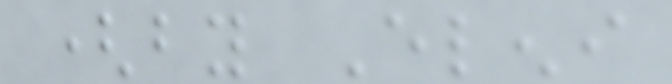(by Eleni
